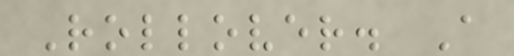Rollover. A
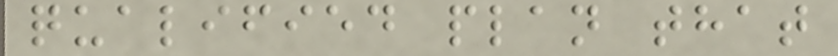qualified plan that
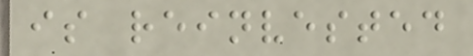is reinvested
